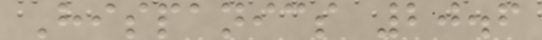Hispanics 20.6
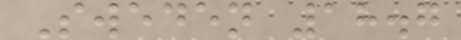Sweden 18.7
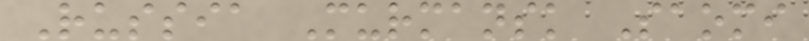Russia Murmansk Saomi
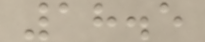18.5
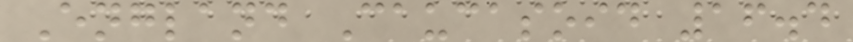England Caucasoid 16.4
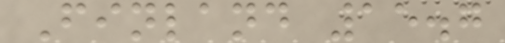Finland 15.7
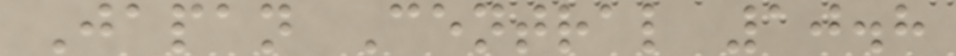Japan Central 10.8
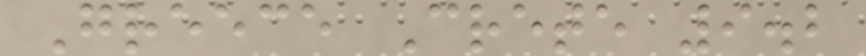Greece Crete 9.2
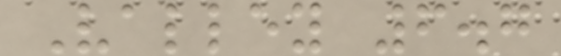Valley 6.7
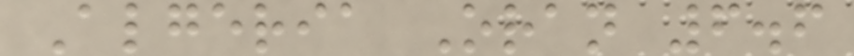Algeria Oran 6.6
